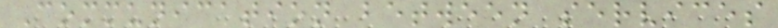Communication between services
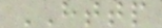HTTP
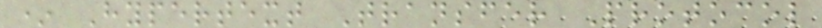* Hypertext Transfer Protocol
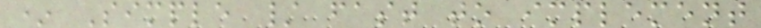* Simple / fast to implement
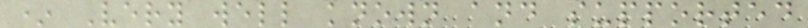* Very well known and supported
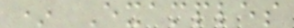* Examples
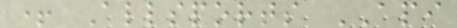+ Allsports API
